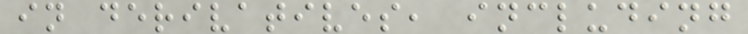in derivatives, including
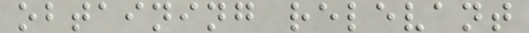obtaining relevant
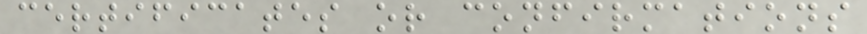certificates or confirmations
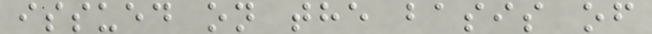issued on the basis of
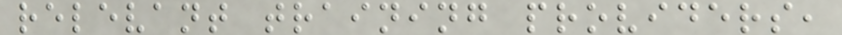relevant training providers,
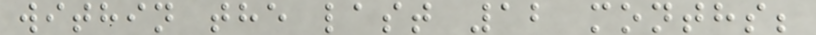within the last 12 months;
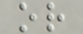or
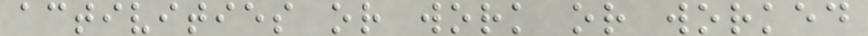activities or work or worked
